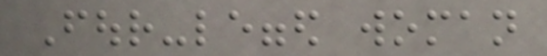Four-legged woman
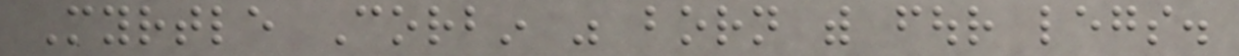Myrtle Corbin was born with four legs.
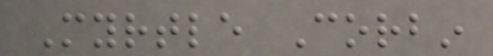Myrtle Corbin
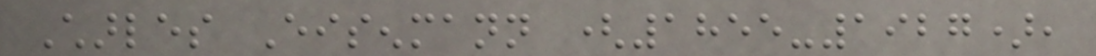Charles Eisenmann (1855-1927),
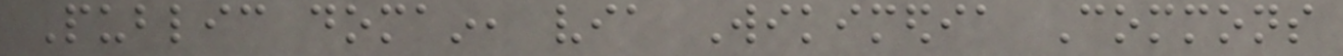Public domain, via Wikimedia Commons
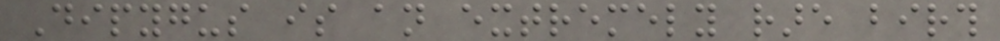Dipygus is an extremely rare birth
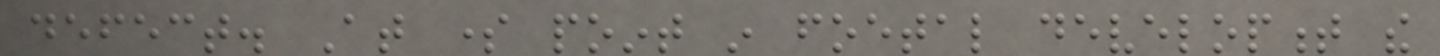defect. At some point in foetal development the
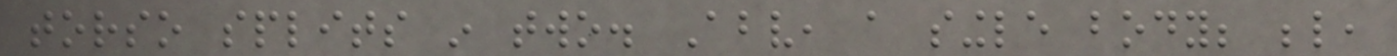torso splits in two. Above, a single body; below,
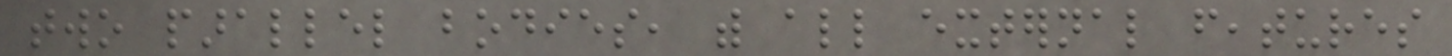two parallel bodies, with all external features
